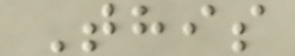This
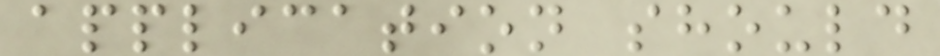application should
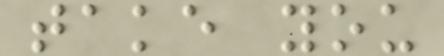take you
